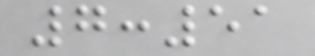7:51
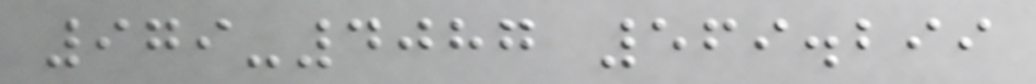979-4087 569.299
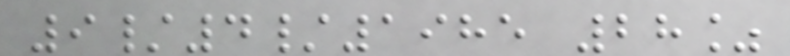9/4/1985 28%
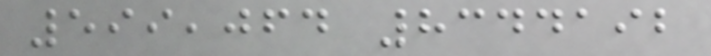599,064 8344192
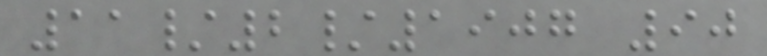11/2/1907 90
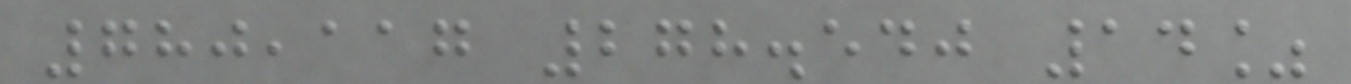780,117 278.540 14%
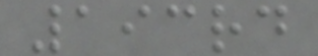193rd
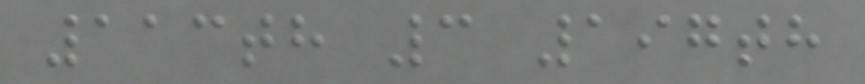113th 3 197th
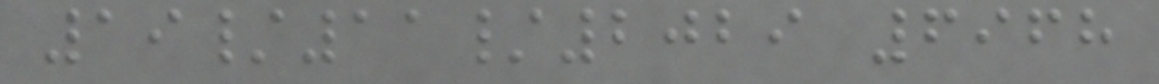19/11/2029 6968
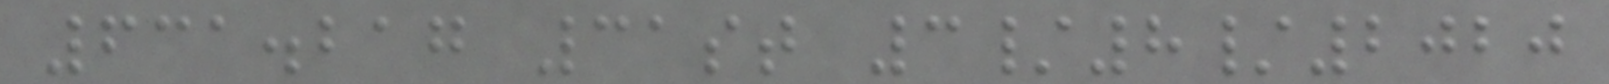631.217 31st 3/8/2020
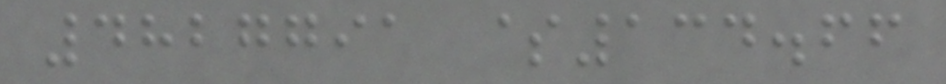4827791 $134.66
